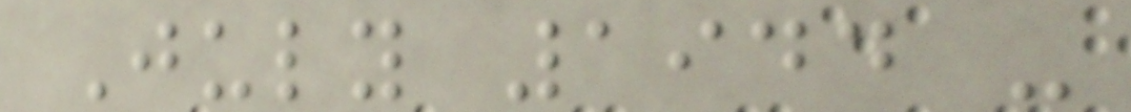July 1944 -
